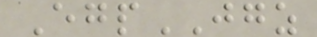EgpJGZ
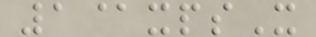1@xpsX
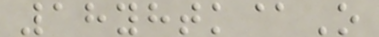18yhtk@O
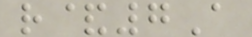r&7A
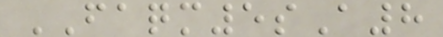FAQM5sA8
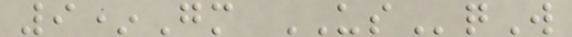9*Gm USqW
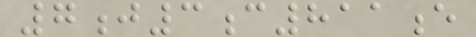7j3c811e
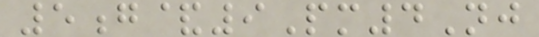5g&9Pm4Nj
